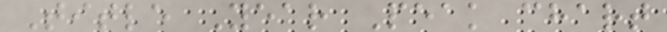Title Year Peak chart
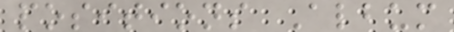positions Album
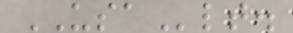USAlt.
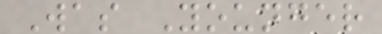Was Younger
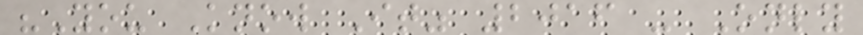"You Know It" 2016 - Only
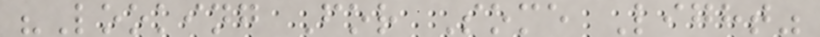"Looking For Some Light"
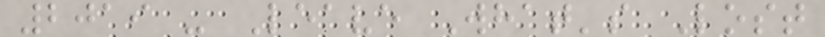2019 - Leave What's Lost
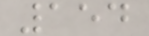154
